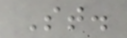St.
